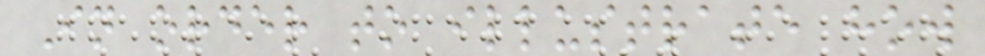In order to illustrate how
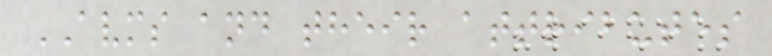AVMS and their attributes
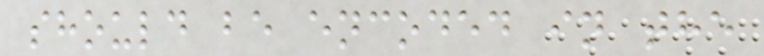should be encoded in the
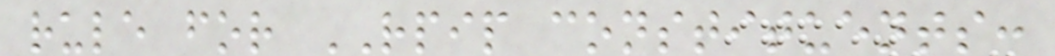rule for RPIP constituents:
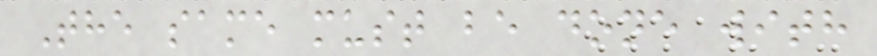The same must be done with
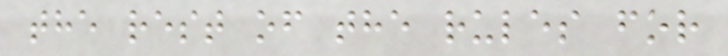the rest of the rules for
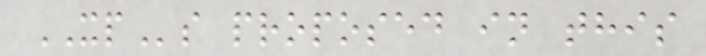XPs proposed in this
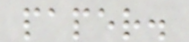paper.
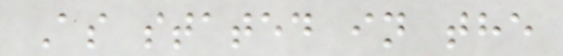As stated in the
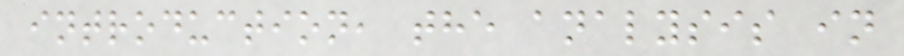introduction, the analysis in
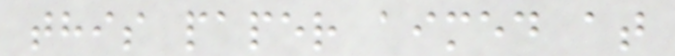this paper aimed at
